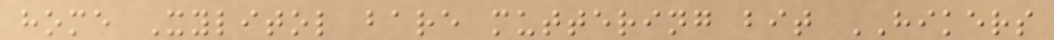home Xylitol bare muttering bit HIKERS
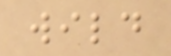wild
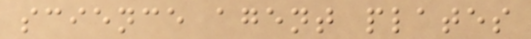science agent plates
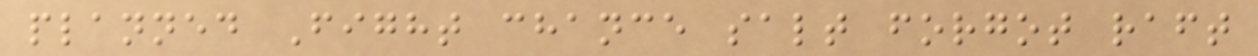planned Fight chance salt forgot raft
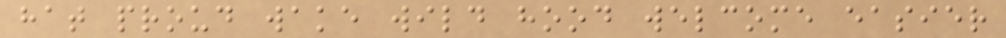hat proud wake wild hood welcome easier
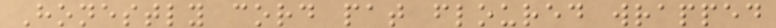Honestly cord pat floured wrapped
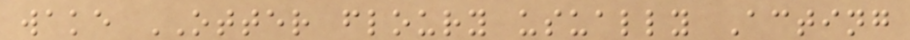wake OTTER floury usually Acting
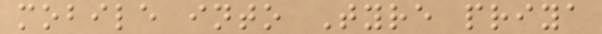mobile into Tyre priya
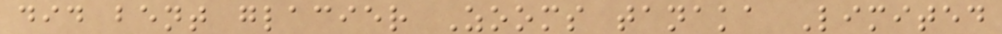did bent glacier Zooms tanaka Limited
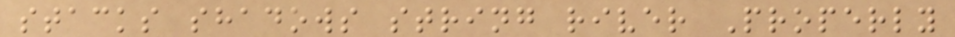stacks shadows string river Properly
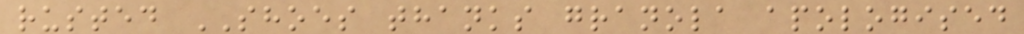rusted SHOES thanks granola apologised
